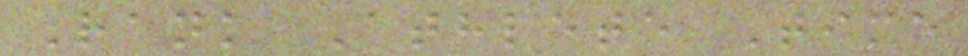Rank Athlete Time
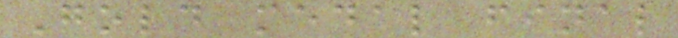Gold medal final
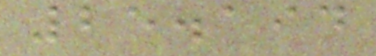25.194
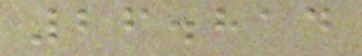26.814
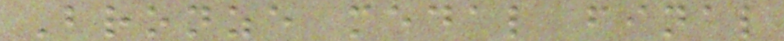Bronze medal final
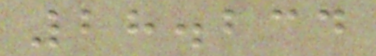28.234
